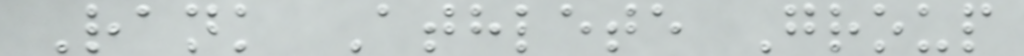Rank Athlete Group
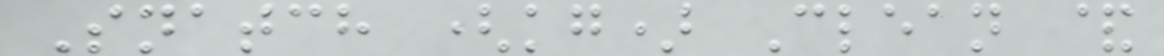Snatch (kg) Clean &
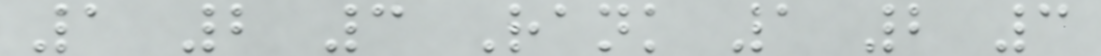1 2 3 Rank 1 2 3
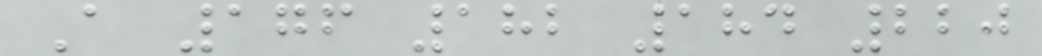A 176 182 184 220
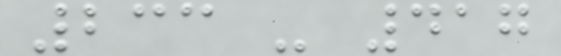233 - 417
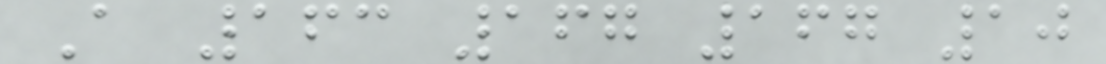A 163 167 167 10
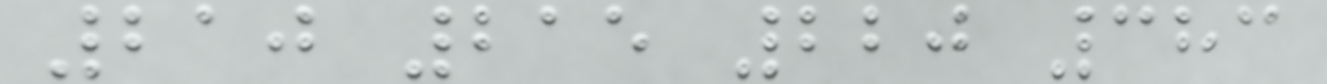210 215 220 383
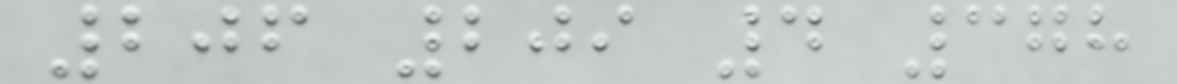206 209 4 378
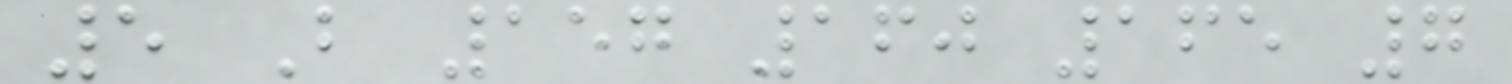5 B 157 160 165 7
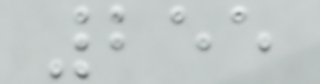255
